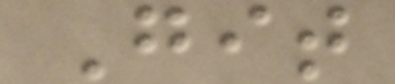Git
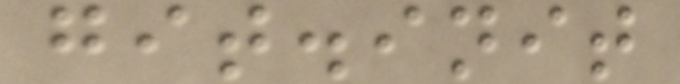git.init
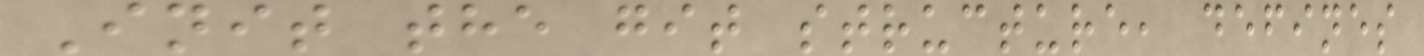Init the git structure, defines
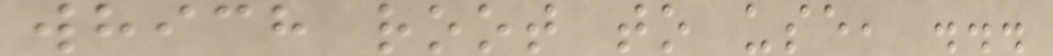which root to use, ...
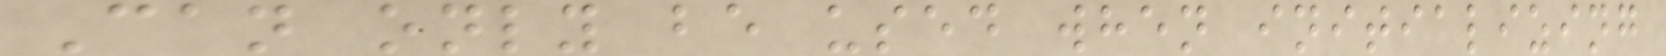Can only be used when initializing
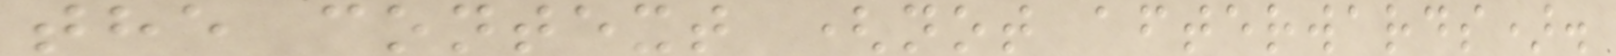the context (not afterwards).
